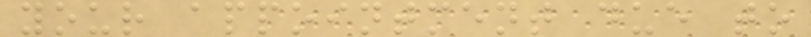your appointment due to
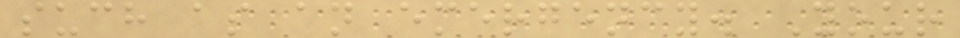such as an emergency. Your
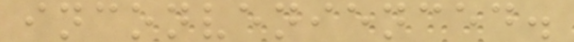inconvenienced.
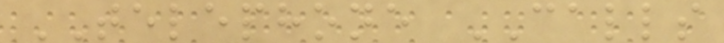TELEPHONE CALLS
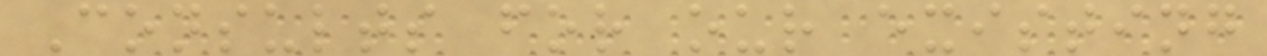Consults for our existing
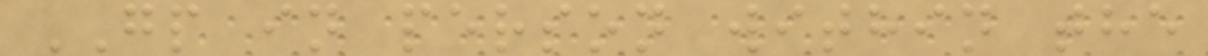GP in person within the
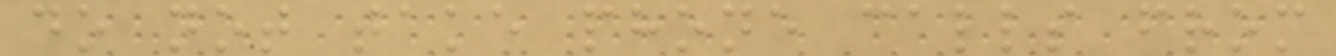do not take phone calls from
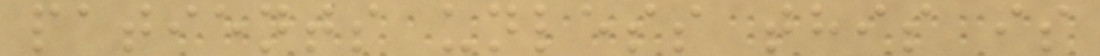patients unless this is
